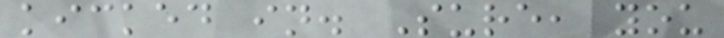kicked in. Sure, you
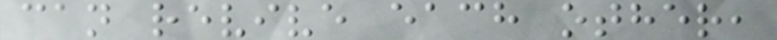can revive each other,
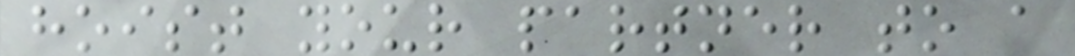hoist your partner to a
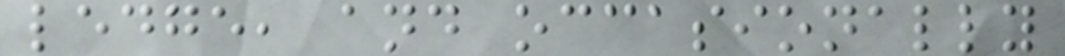ledge, and occasionally
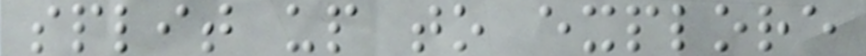split up to explore
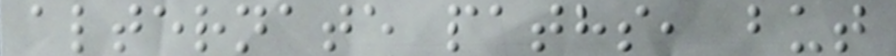alternate paths, but
